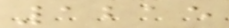1215
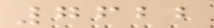7622
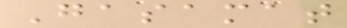Gasamat
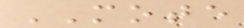MOTE
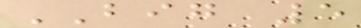BIG 5
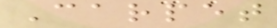Carpet
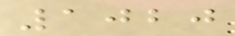1020
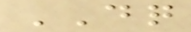DQ
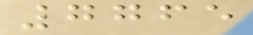7765
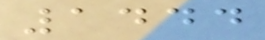1444
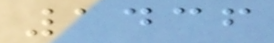1436
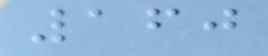160
